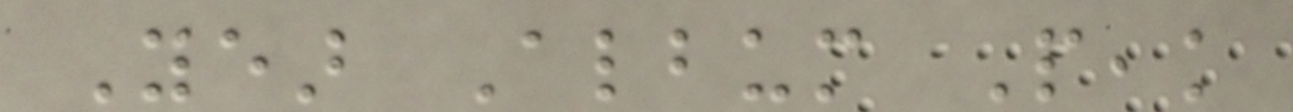Year Album Peak
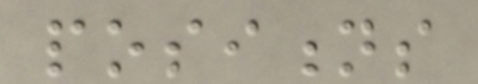positions
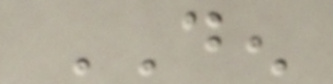DEN
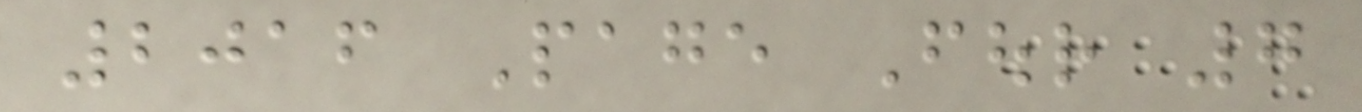2016 Page Four 7
